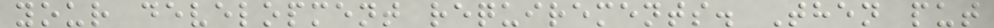your development requirements. Then put
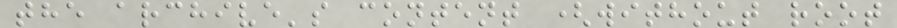the archive's content (without root
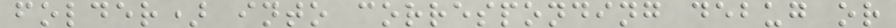folder) into corresponding debug or
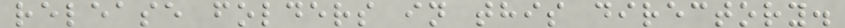release folders in this directory.
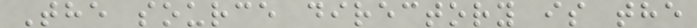The source directory is the
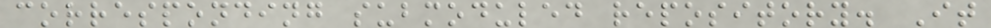corresponding submoduled repository. It
